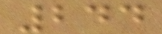244
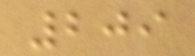209
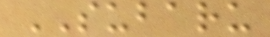SUBARU
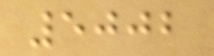5002
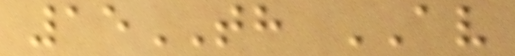15TH AV
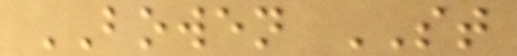BOWEN ST
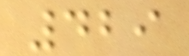429
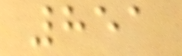851
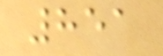851
